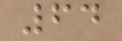64
